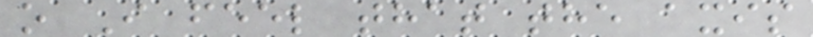o I feel that the axis
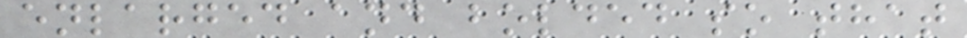enlarged and bolded so that
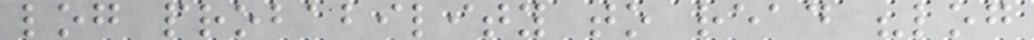log probability to read "log
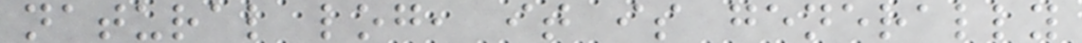natural log, it is generally
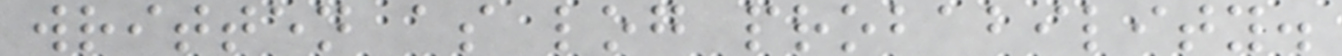written as log probability.
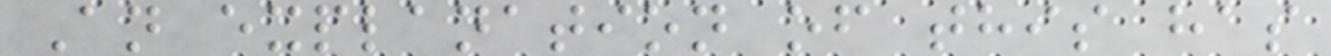An explanation of this has
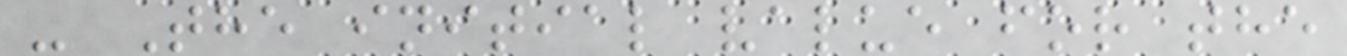- The initial value for the
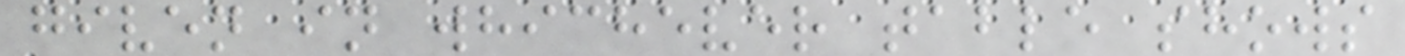given in whichever table shows
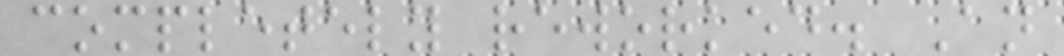completely reworked. An
